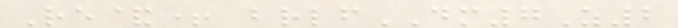Re&+ brlfDM7Z2
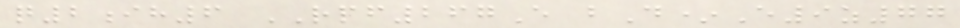q2ih6 RPF267E bD*E9z77
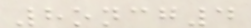8oncg4
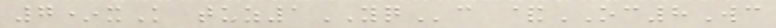7*xK tuz1YQc &OC8Wc
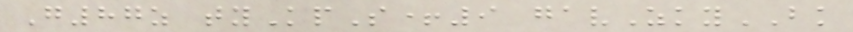G87z tyKpS+9 gavZkyBK
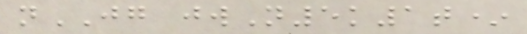nJG jwN5k1t*
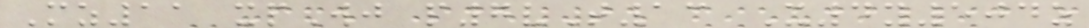Mz11 xpWj p7vT13 X4y504z
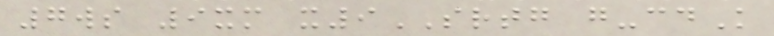7ws 9xm x9SRTG g-cdK
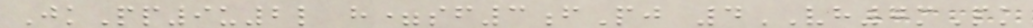JkPp9u2l h=sf3fPj 4VH7mPk
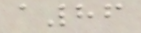a86
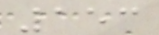153
